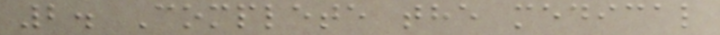2. Complete the medical
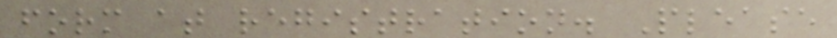form at registration. Please
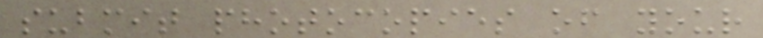submit photocopies of your
